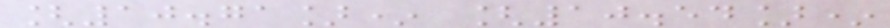[10.71]* [10.54]*
